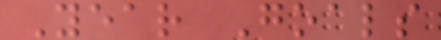Year Goals
